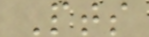Pts
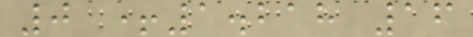0 +1.218 16
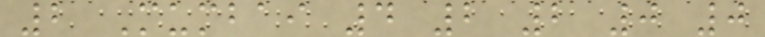2 Mumbai 4 2 2 0 0
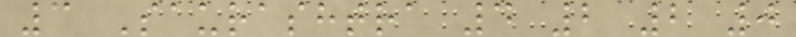3 Saurashtra 4 2 2 0
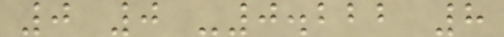0 0 -0.222 8
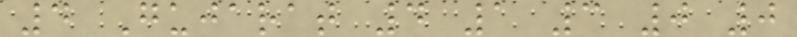4 Gujarat 4 1 3 0 0
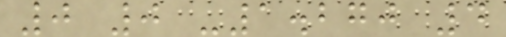0 0 -1.270 4
